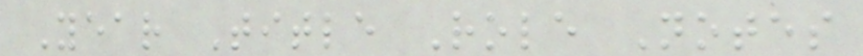Year Title Role Notes
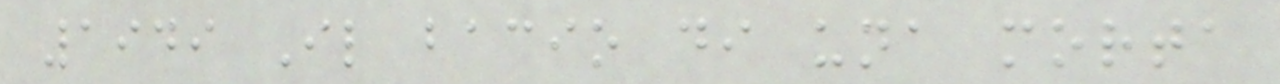1949 Il bacio di una morta
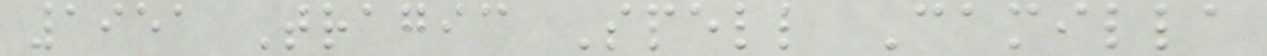1951 Tragic Spell Camilla
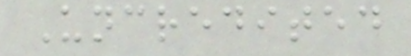Uncredited
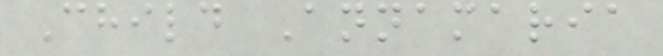Child Annamaria
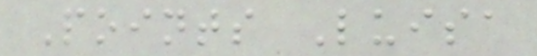Points Luisa
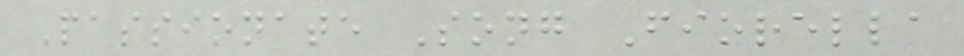Passionate Song Fiorella
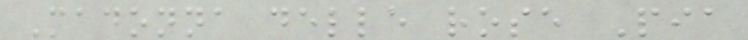Madonna delle rose Pia
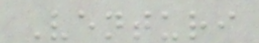Venturi
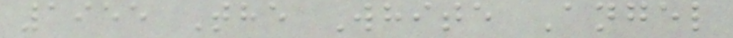1955 The White Angel
